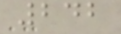242
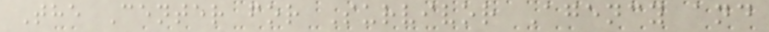The Center for Survivor Agency and
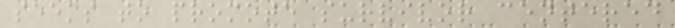seeks to promote survivor centered
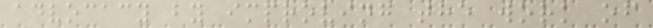advocacy by improving the work of
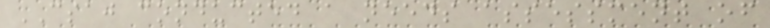CSAJ conducted a needs assessment of
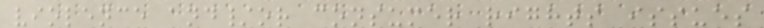violence and/or consumer rights issues
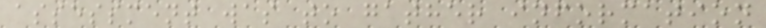assessment was to gather information
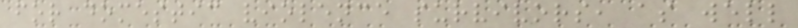for domestic violence survivors, as well
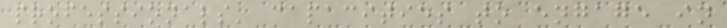professionals' capacities to engage in
